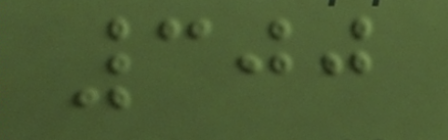300
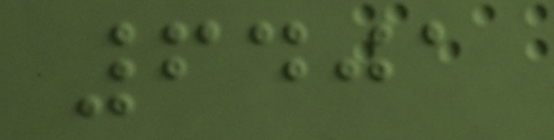6401
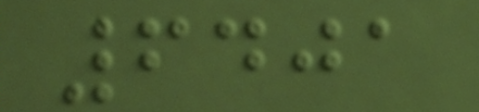6401
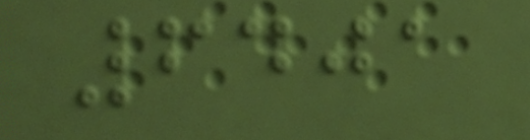6401
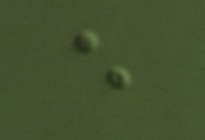e
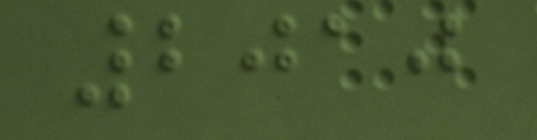2010
